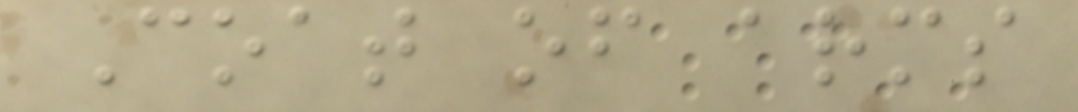Coat of arms
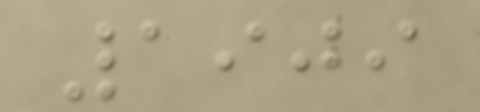1909
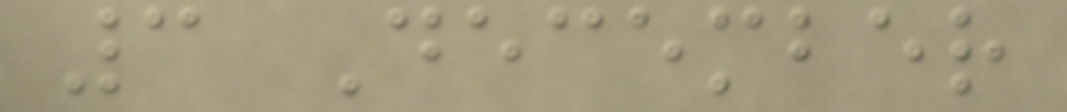3 December
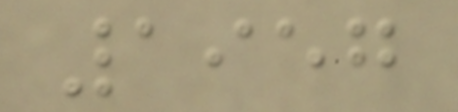1957
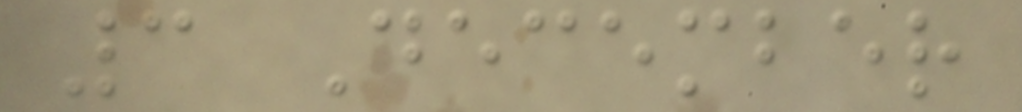3 December
